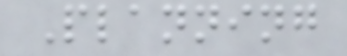Planning
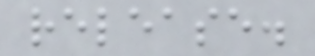release.
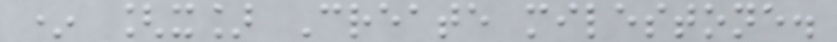* [x] Create milestone.
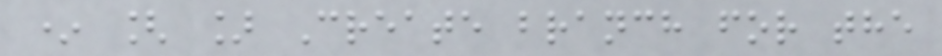* [ ] Create branch for the
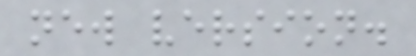new version.
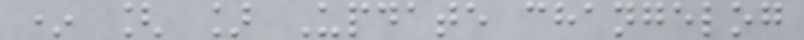* [ ] Update changelog
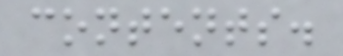contents.
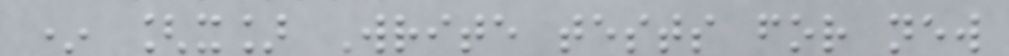* [x] Write tests for new
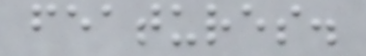features.
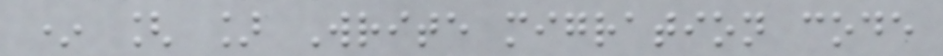* [ ] Write migration code
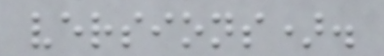versions).
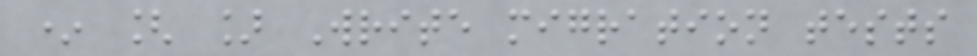* [ ] Write migration tests
